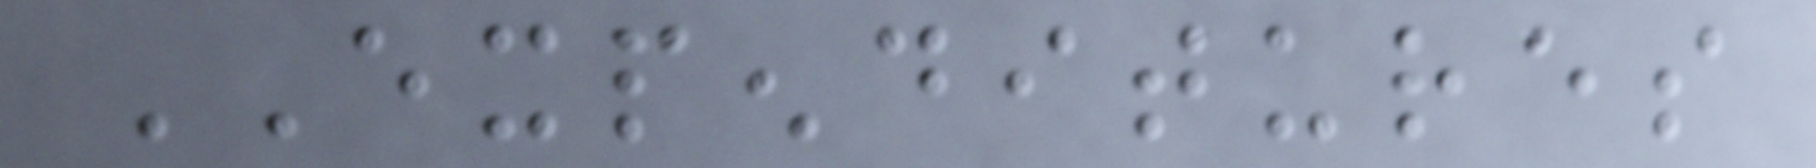EXPENDITURES
